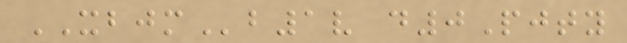XBJMb1v d0Pjty
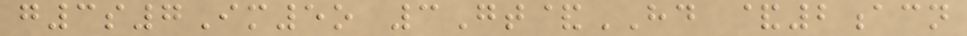g3s7Im5o 3Gt&HD &2acn
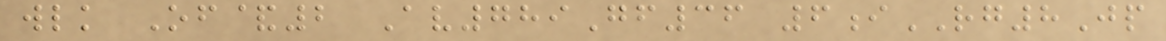wlk Of&2 Av789Gf36 6iRG8Jp
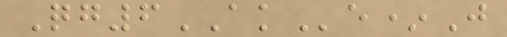Qg6AKe*J
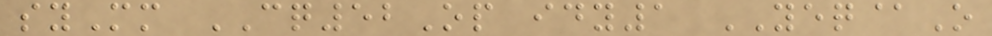syMm CQ52Op idy1 YEQ@O
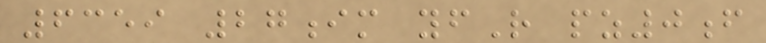6359 27im yfR pz0f
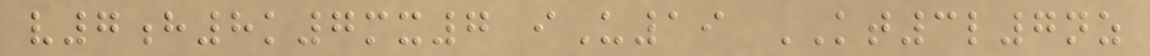v7h8k7mx7 iU19 KT3l7nz
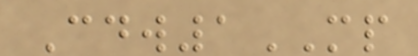Cdw1MP
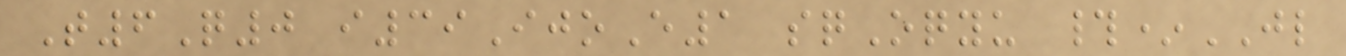T6Q0 i39IjoE1 sqOqyu #*JL
